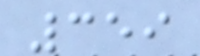359
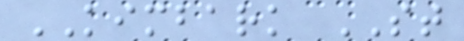KIMBARK ST
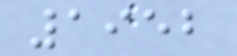1952
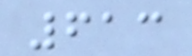613
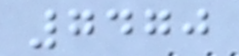7470
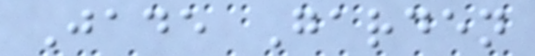Jade Garden
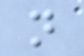n
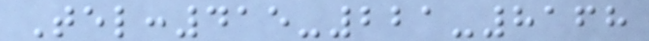Tel:415-221-8168
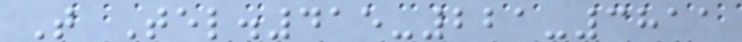T Tel.415-221-3811
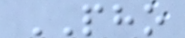PHO
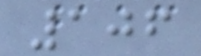106
